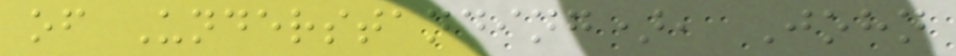of Understanding), John
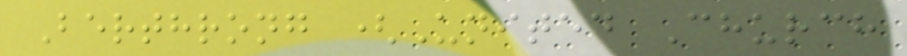Berthrong (United Church
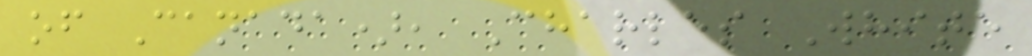of Canada), Charles White
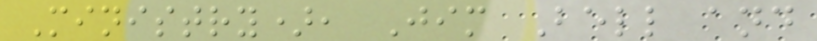Ministry), Jim Bell and
